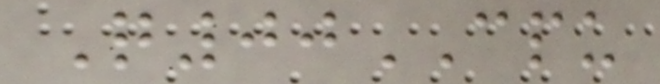Q00CPU
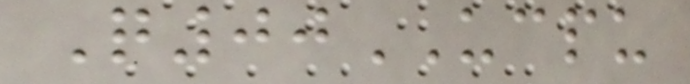Q00UCPU
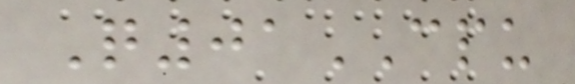Q01CPU
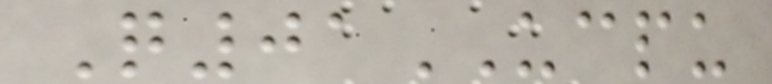Q01UCPU
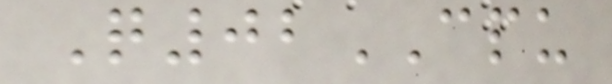Q02CPU
